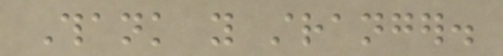Thank you stranger.
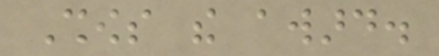Shows the award.
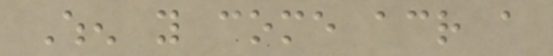When you come across a
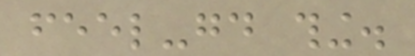feel-good thing.
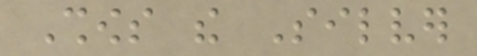Shows the Silver
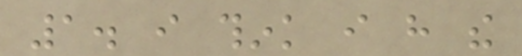1. i think i have the
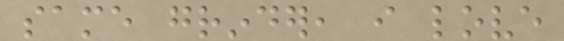same grinder, i love
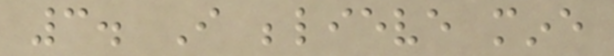3. I believe mine
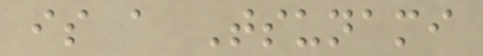is a Tsunami
